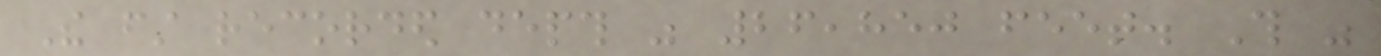The first recorded depth was 26,850 feet. This was
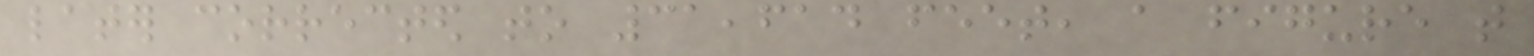later corrected to 31,614 feet, a figure that
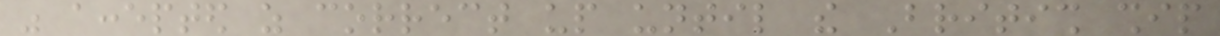was accepted as correct up until the British ship
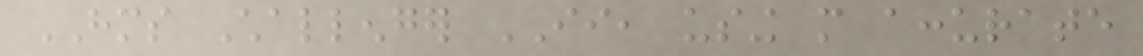HMS Challenger II, using more accurate
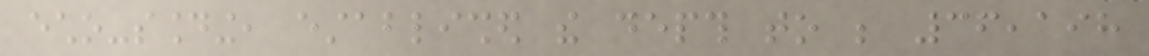echo-sounding, established the depth to be 36,198
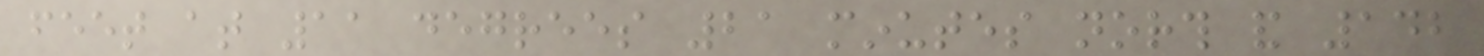feet at 11 degrees 21 minutes north and 142
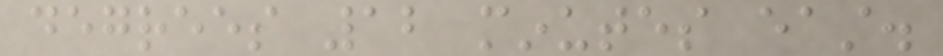degrees 12 minutes east.
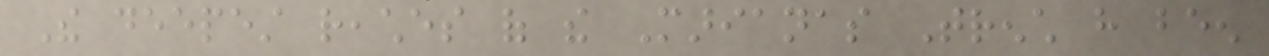The deepest reaches of the Marianas Trench have been
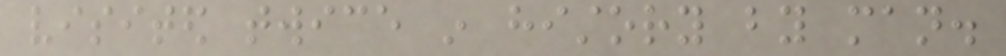visited twice in history by man.
